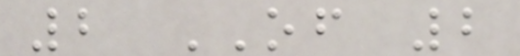2 OF 2
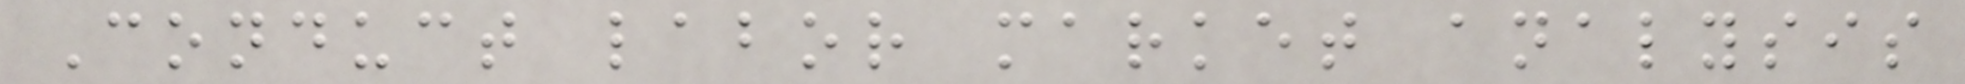Conduct labor market analysis
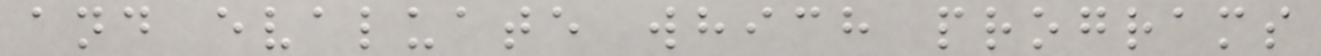and evaluate which programs
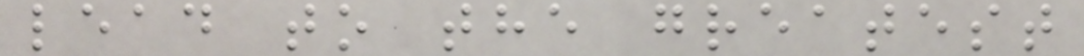lead to the greatest
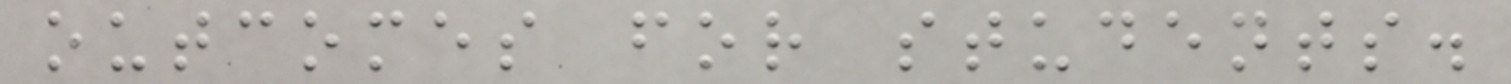outcomes for students.
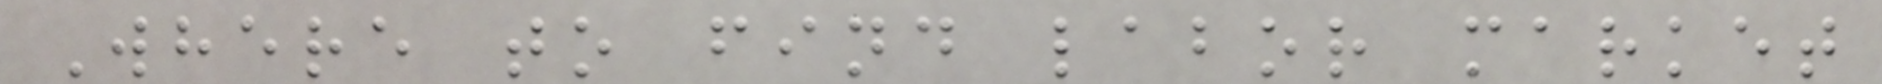Where to find labor market
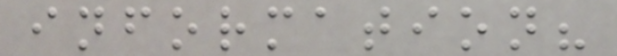information?
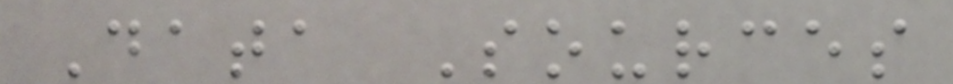Data Sources
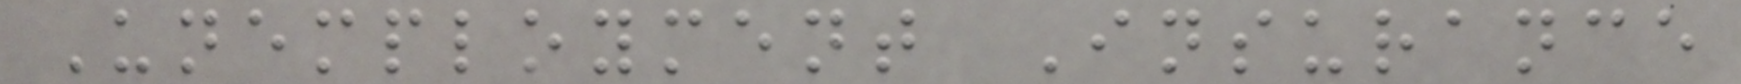Unemployment Insurance
